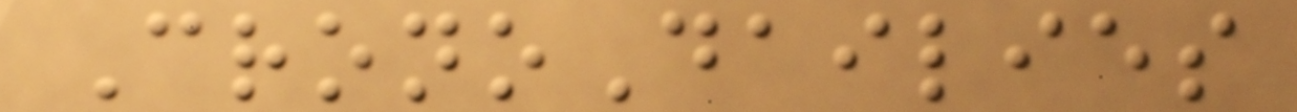CronoDailies
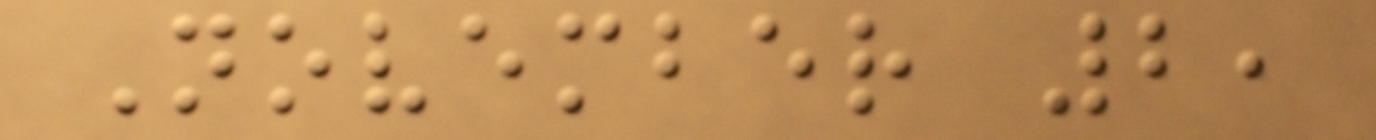November 2,
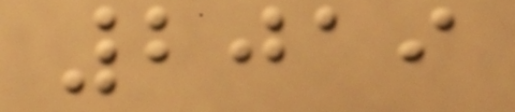2019
